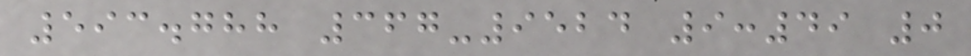593.788 367-9524 9:49 0
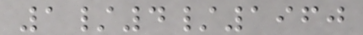1/4/1960
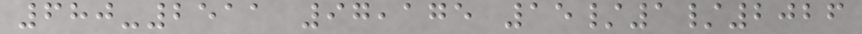680-2511 97,175 15/1/2026
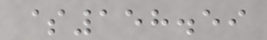$158.59
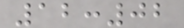12:02
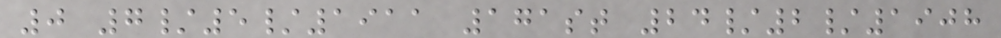0 7/5/1911 171st 24/2/1908
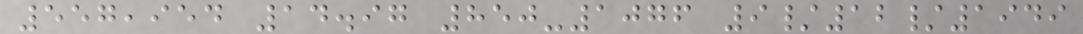557,954 14.97 850-1076 9/12/1949
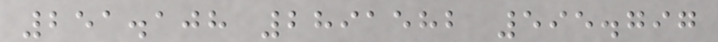251.108 2891582 595.797
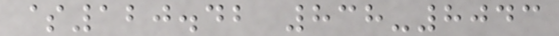$120.42 838-8043
